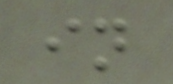in
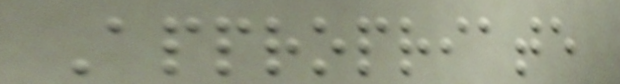Appropriate
